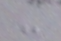-
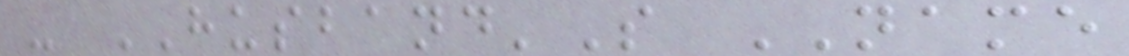- HUSBAND'S NAME
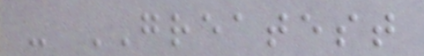- GREATEST
